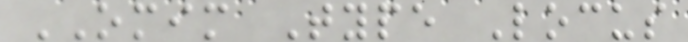OMIM Type Locus
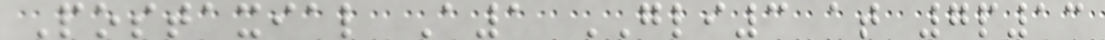Postaxial A1 GLI3 at 7p13
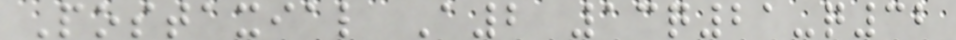Postaxial A2 13q21-q32
